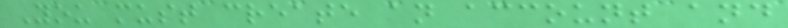You must create an account and
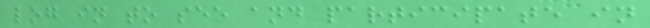log in to see and participate in
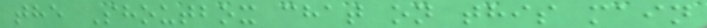the Shoutbox chat on this main
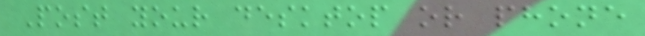Post your desktop or phone
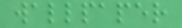wallpaper
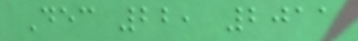Dec 22, 2011
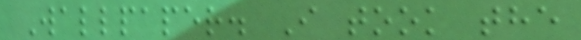Wallpaper. I took the
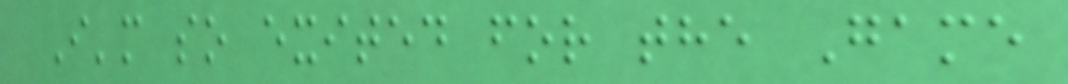I'm so exited for the Game
